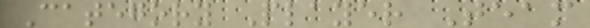Category Player Team
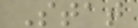Stat
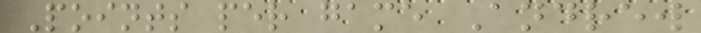Points per game Andrew
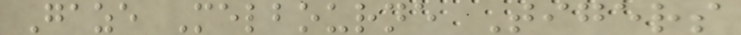Gaze Melbourne Tigers
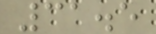31.5
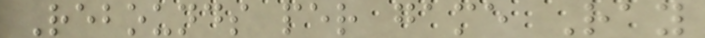Rebounds per game Ray
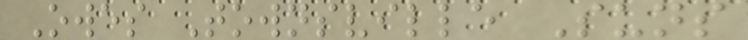Owes Townsville Suns
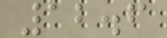12.6
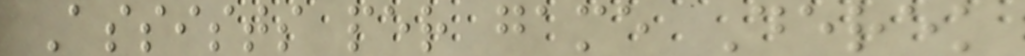Assists per game Derek
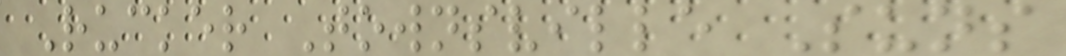Rucker Townsville Suns
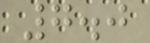7.0
